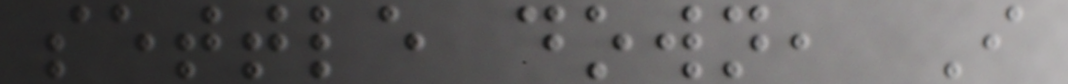settle down, I
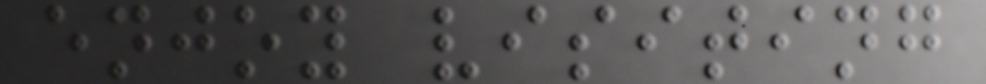enjoy visiting
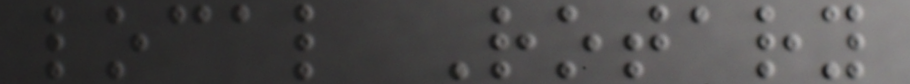local Rotary
